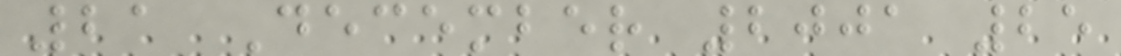21 December 2001 25
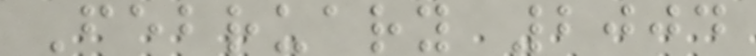February 2004
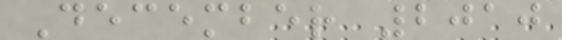December 2010
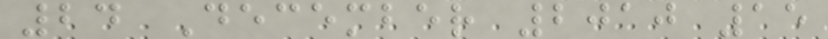24 December 2010 15
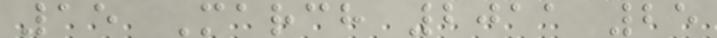15 March 2011 25
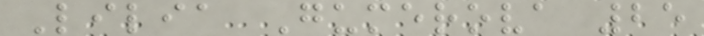Lilia Gumerova 25
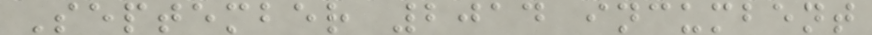September 2014 incumbent
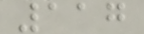117
